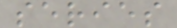series
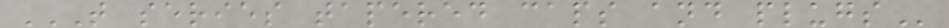T SERIES TAPERED CAPS AND PLUGS
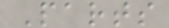Parts
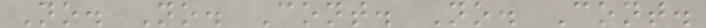No. No. Cont. No. Cont.
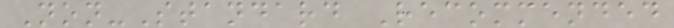Non-Standard Recommended
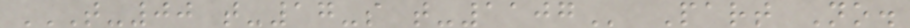T-00 T-17-S T-1107 Part No.
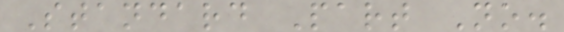Standard Part No.
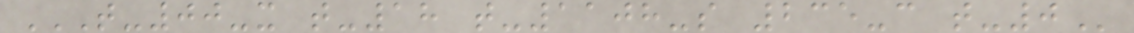T-00-X T-18 T-1108-S 235-C T-0
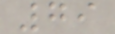79
